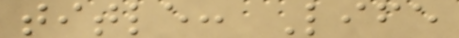title: Life
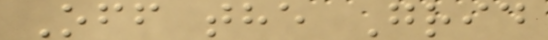Off the Grid
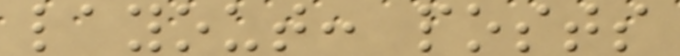layout: posts
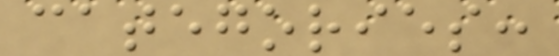categories:
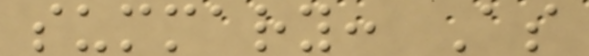summary: As
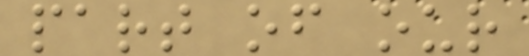part of our
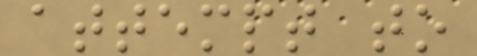attempt to
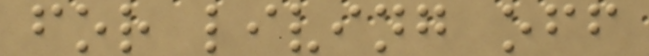for living off
